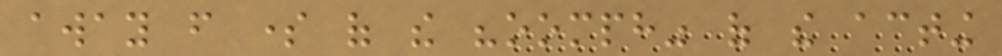away from some of the "oomph" of the acting
